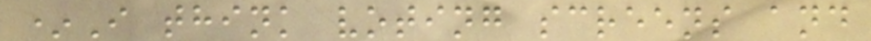*I think voting screens and
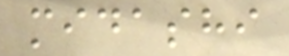midashi
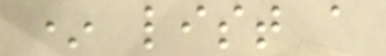* list a
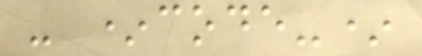- *code-*
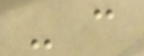- c
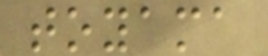toyama
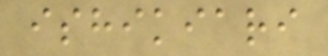ishikiari
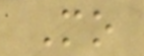Mo
